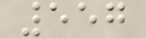557
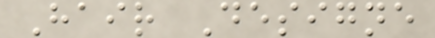Hair Designe
